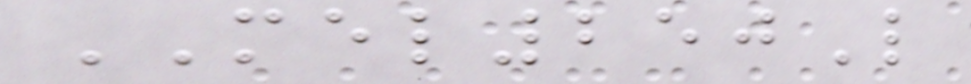MEL250L
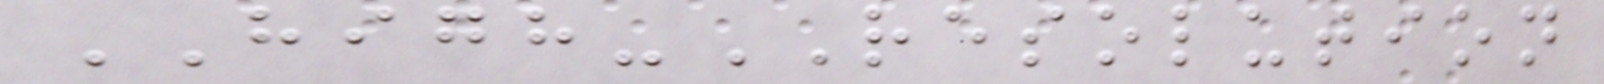HIGH-RESOLUTION
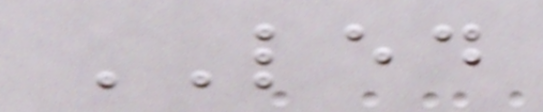LED
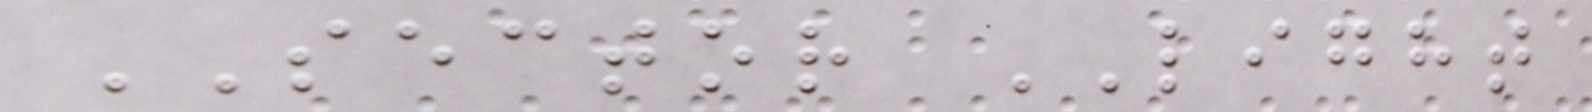SECTOR LIGHT
